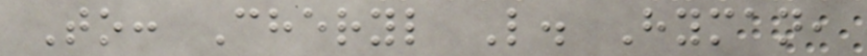To: Cheryl L. Hyman,
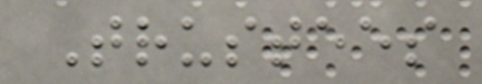Trustees
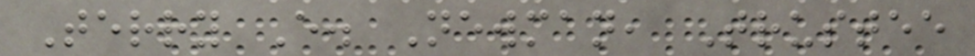Terry E. Newman, Trustee
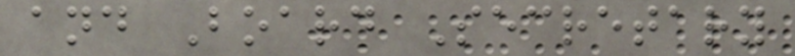and Board Secretary
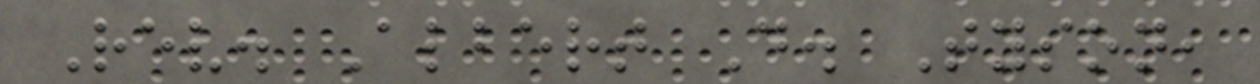Rev. Albert D. Tyson,
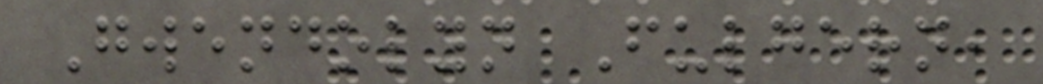Gwendolyn Fulgern,
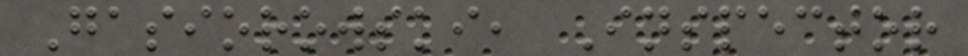Gasiorowski, Inspector
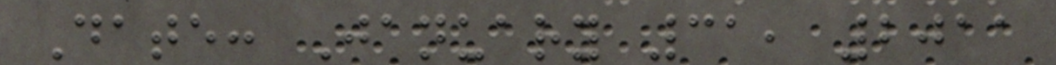Date: January 31, 2011
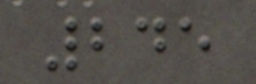245
